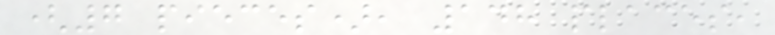(7 pieces), 148 places,
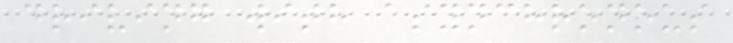driving with asynchronous
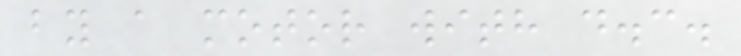by a motor with d.c.
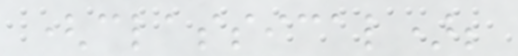(classical);
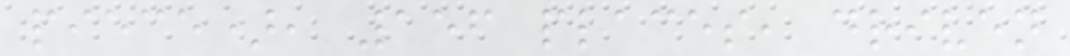piece), 156 places, driven
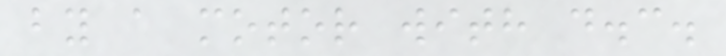by a motor with d.c.
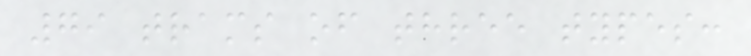79 trams of three types:
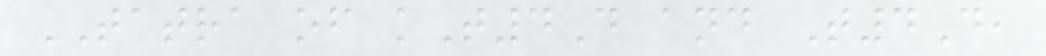TATRA of kT4D and T4D,
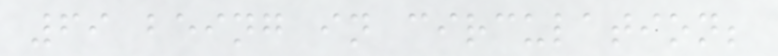69 being in circulation;
